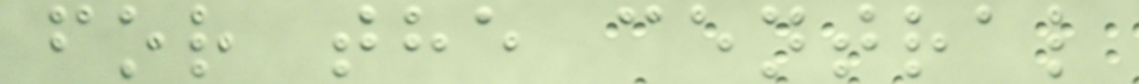for the central
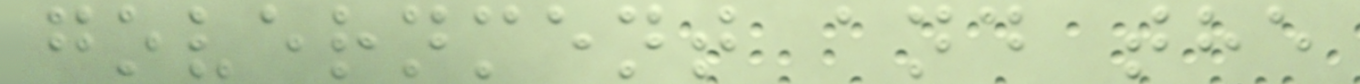government and the
